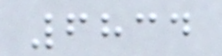6834
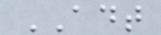ADT
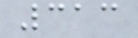313
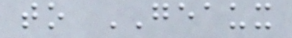to GEAUX
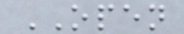OPEN
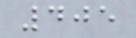405
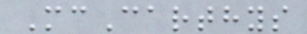McCarthys
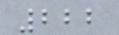222
